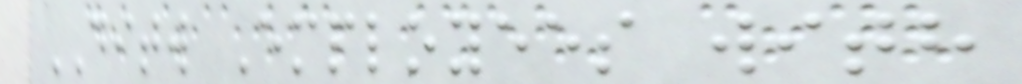DITW Employees with
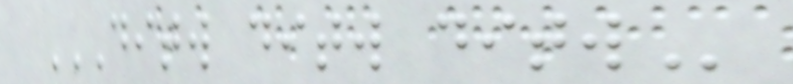DITW DITW DITW
